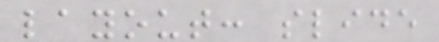layout: slide
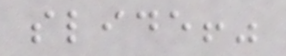slide!"
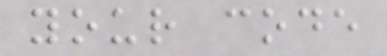your code
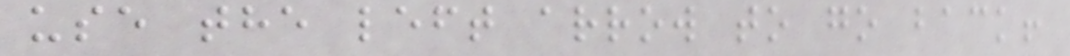use the left arrow to go back!
